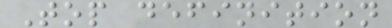Top definition
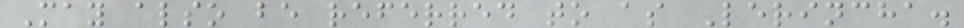May also be referred to as Lerincha.
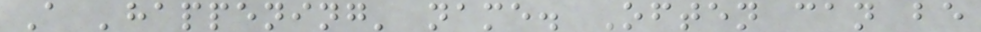A 'happening' name. Often can be
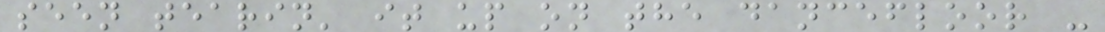seen tearin' it up on the dancefloor -
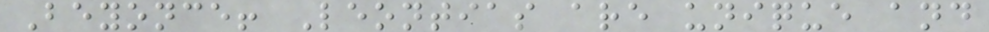Beyonce! Leontias are unique and
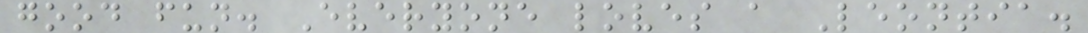good fun. Everyone loves a Leontia.
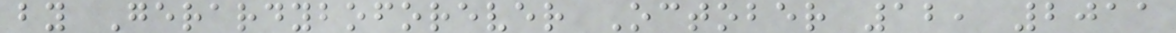by Gerardyboforever October 12, 2011
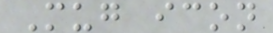Mug icon
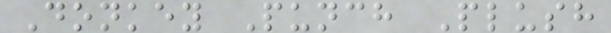Donkey Punch Plush
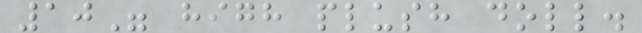10" high plush doll.
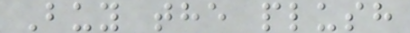Buy the plush
